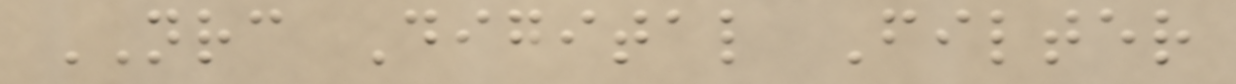NRC Digital Filter
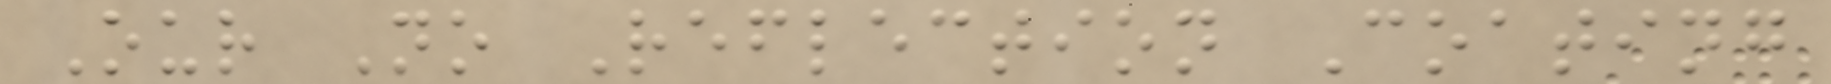Our No Reflection Coating
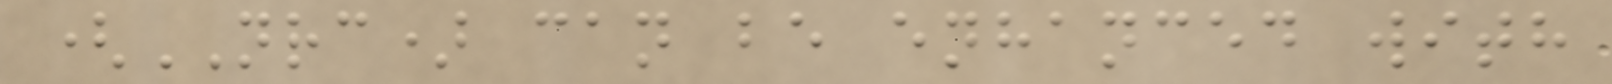(NRC) can be enhanced with
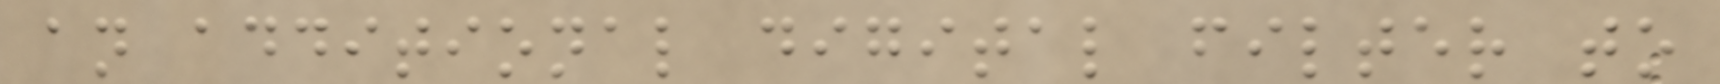an additional digital filter to
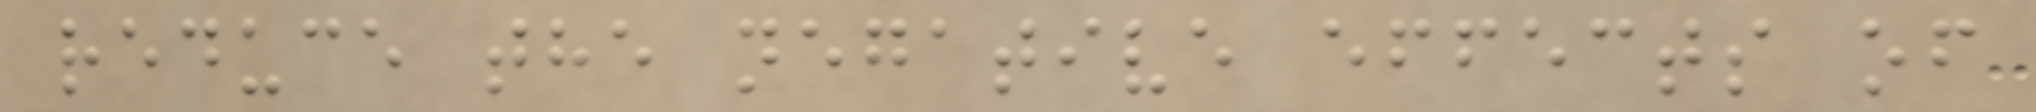reduce the negative effects of
